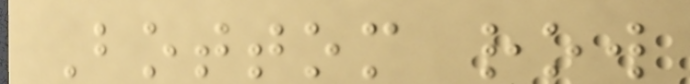Bottom row
